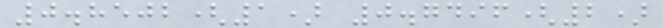0.8502(1) 0.7496(2)
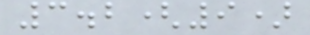3.2(9)
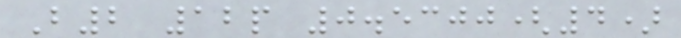B2 12p 0.5300(4)
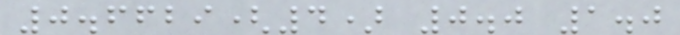0.6629(4) 0.0 1.0
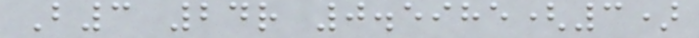B3 24r 0.5985(3)
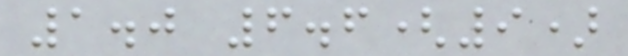1.0 6.6(9)
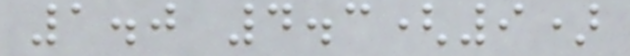1.0 4.3(9)
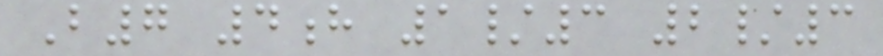B7 4h 1/3 2/3
